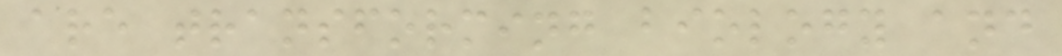are transforming biology and
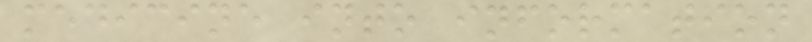medicine into information
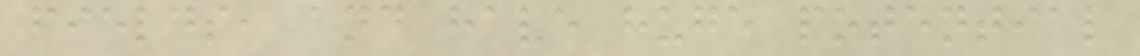fields, and have huge potential
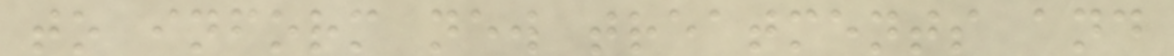to inform new treatments and
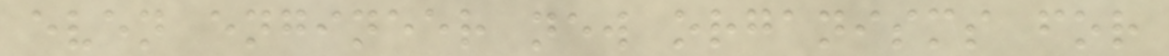even engineer new organisms for
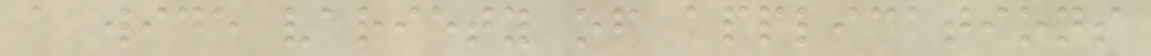a wide variety of applications
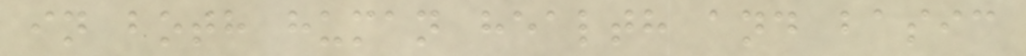in both human health and basic
